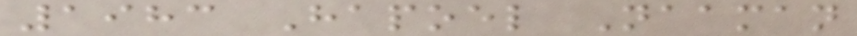1983 Hapoel Naaman
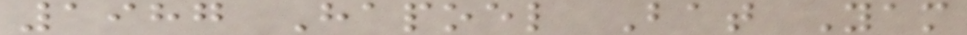1987 Hapoel Bat Yam
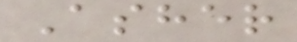Asher
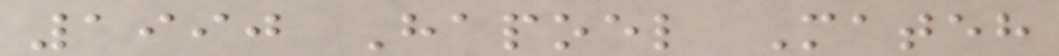1990 Hapoel Mateh
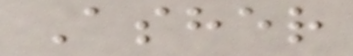Asher
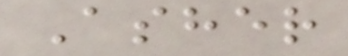Asher
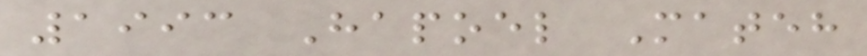1993 Hapoel Mateh
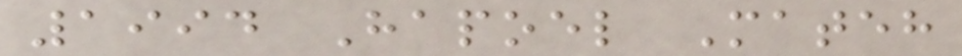1994 Hapoel Mateh
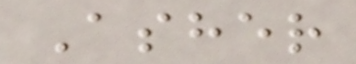Asher
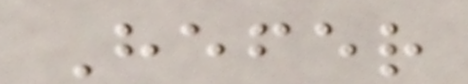Hefer
